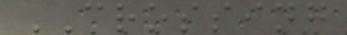CROSSING
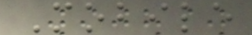Mobile
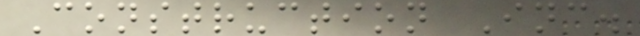Construction Inc.
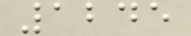1245
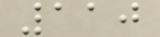110
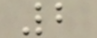2
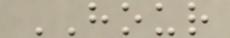HOUR
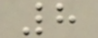8
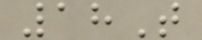18T
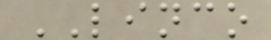LINCO
